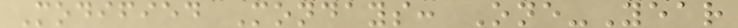Modified Mondays: One-Year
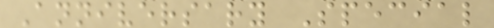Anniversary Special
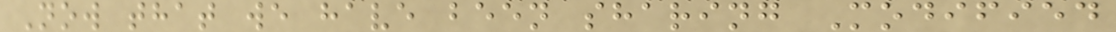Now that we have been sharing Modified
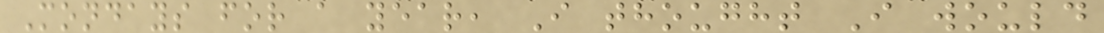Mondays for a year, I thought I would
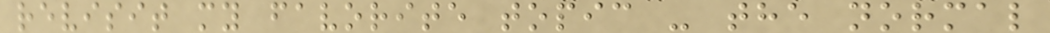revisit my favorite topic - the normal
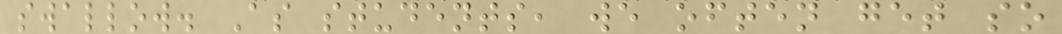swallow. As students, we often get so
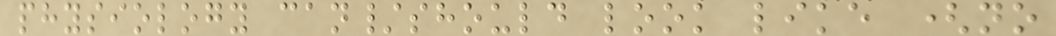physiology can/should look like (no
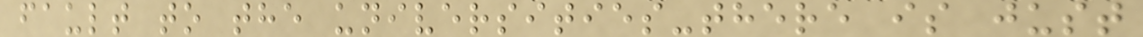fault to the universities-there is just
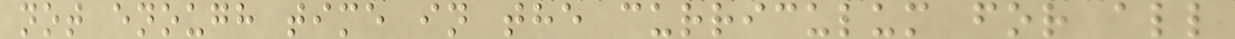not enough time in the curriculum for all
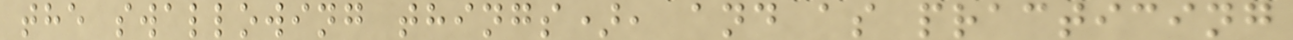the swallowing things), and as practicing
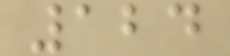124
